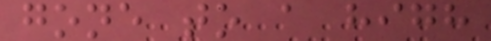gone to a high
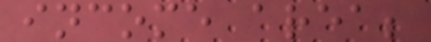income area;
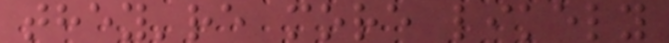they're more likely
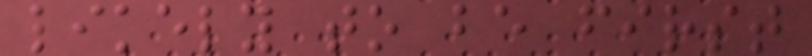likely to be first
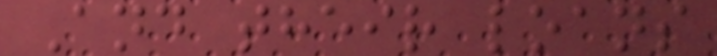And their loans
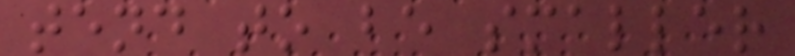tend to be smaller
